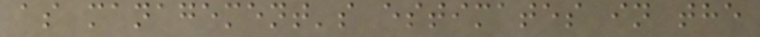as management's estimates in the
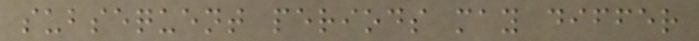subsequent periods may differ
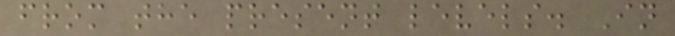from the present levels. In
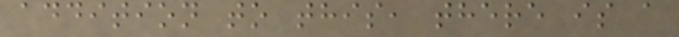addition to this, there is a
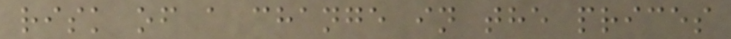risk of a change in the prices
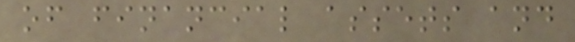of financial assets and
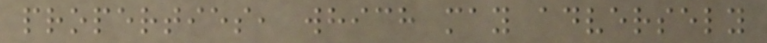properties, which may adversely
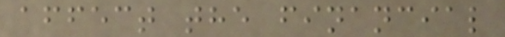affect the financial
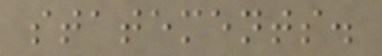statements.
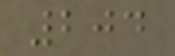204
